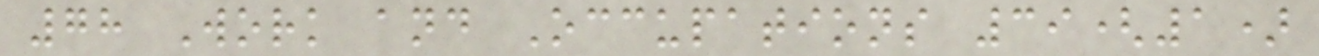78 Work and Occupations 39(1)
